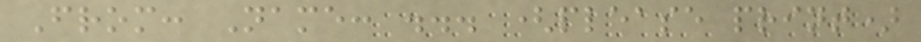From: Name: ... (please print)
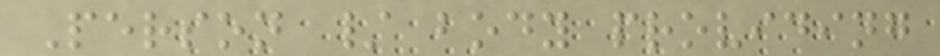Person / body providing
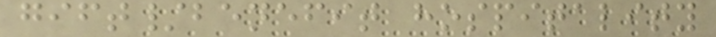gift/benefit hospitality
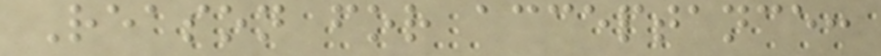Reason for acceptance:
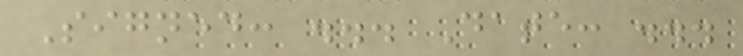Signed: ... Date: ...
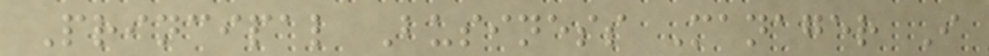Principal Business Manager I
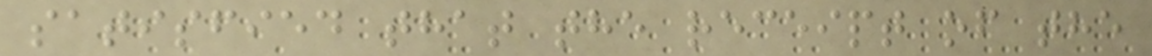satisfied that the receipt of the
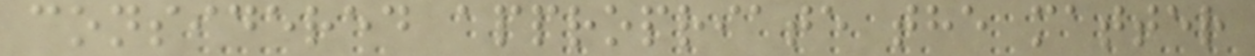considered appropriate the matter
